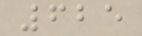625
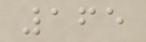165
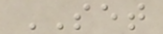SET
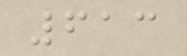613
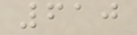610
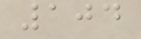104
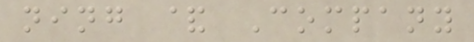ning & Company
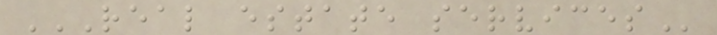REAL ESTATE SERVICES
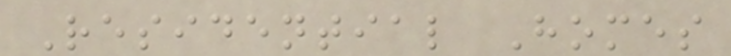Residential Homes
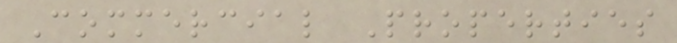Commercial Properties
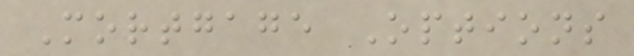Mortgage Options
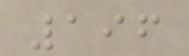196
